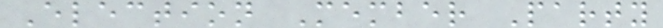Election Member Party
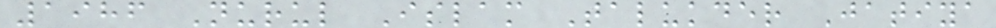1986 Nurul Islam Talukder Jatiya
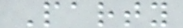Party
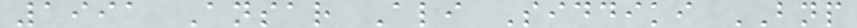1991 Ansar Ali Siddiki BNP
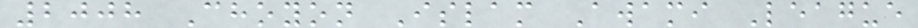2008 Choyon Islam Awami League
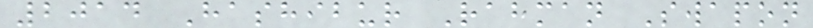2014 Hashibur Rahman Swapon
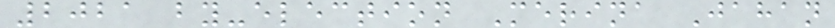2021 by-election Merina Jahan
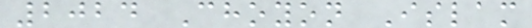2024 Choyon Islam
